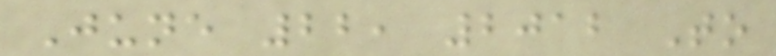June 22, 2012 To
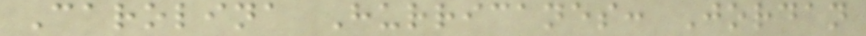Carolina Hurricanes: Jordan
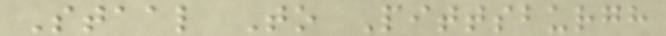Staal To Pittsburgh
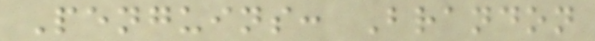Penguins: Brandon
